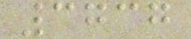3737
